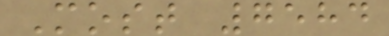Most 7584
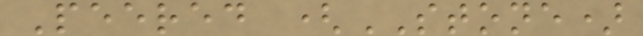Peered (STONE)
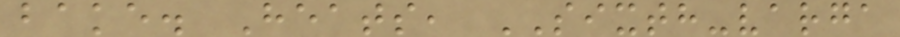bake. Heats, SIXTH-varga
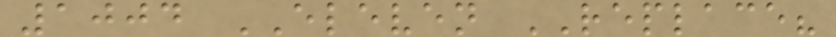1004 ELEVEN REPLACE?
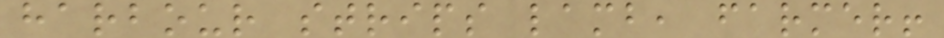harbour strips lamb, farmer!
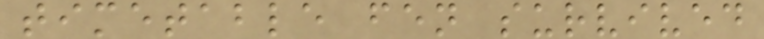timetable fen survived
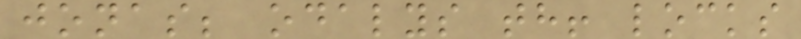jonas; odalys th! locks
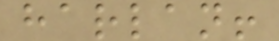harlan!
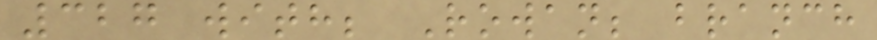327 with; Rowan; branch
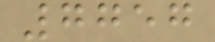7757
